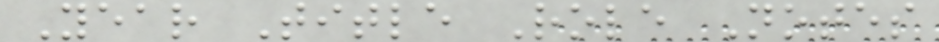Year Title Role Notes
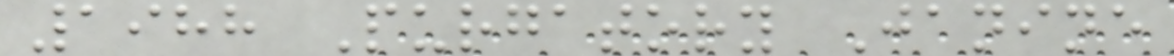1988 Purgatory Janine
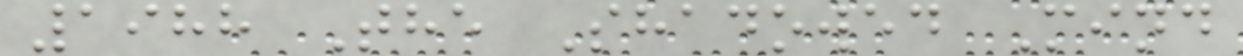1988 The Shadowed Mind
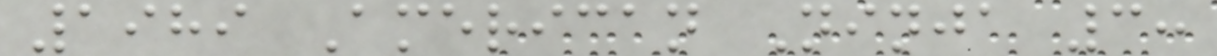1989 American Ninja 3:
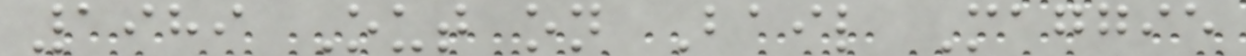1989 Out on Bail Maggie
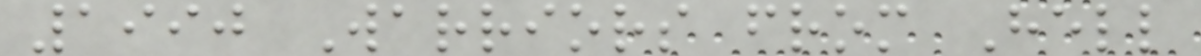1990 Warriors from Hell
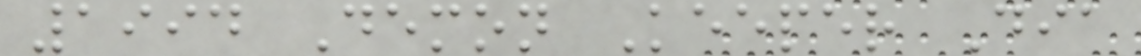1994 Demon Keeper Dia
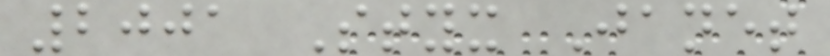2001 Styx Janet
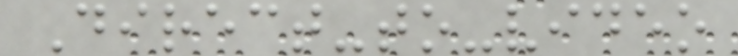Direct-to-video
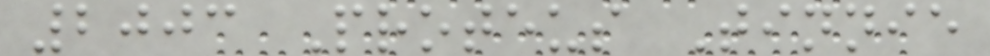2003 Proteus Tinnie
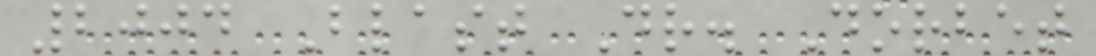2004 Blast Dr. Dorbet
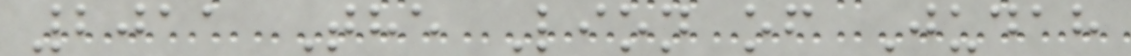2011 The Lion of Judah
